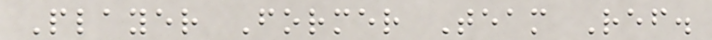Player Former Team Ref.
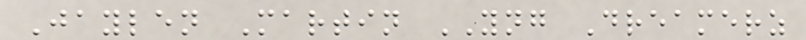Jaylen Martin YNG Dreamerz
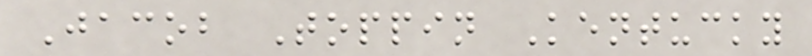Jacob Toppin Kentucky
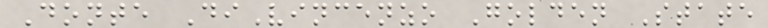Donte DiVincenzo Golden State
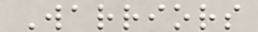Warriors
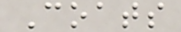Coats
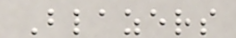Blazers
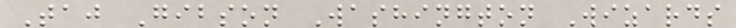Taj Gibson Washington Wizards
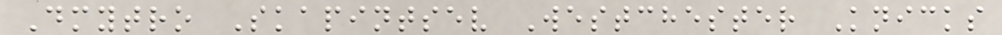Dmytro Skapintsev Westchester Knicks
